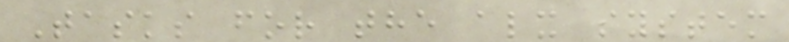Tasks for the alx system
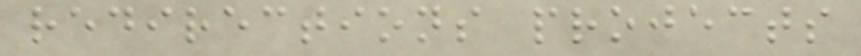redirections projects
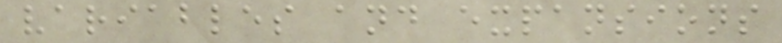variables and expansions
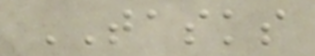TASKS
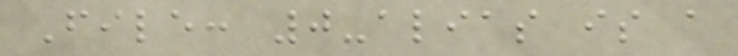File: 0-alias is a
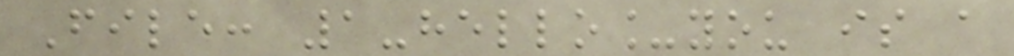File: 1-hello_you is a
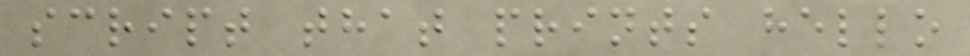script that prints hello
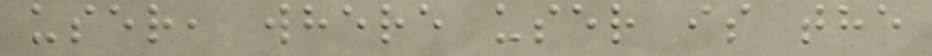user, where user is the
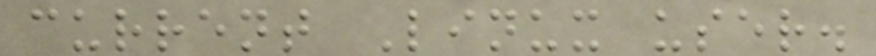current Linux user.
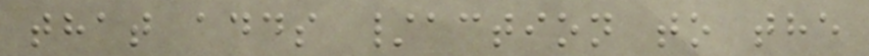that adds /action to the
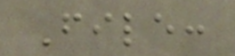File:
